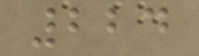224
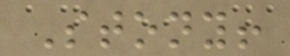Stony!
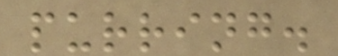purring.
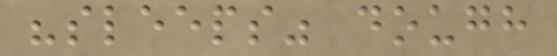"sleeps" dough
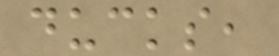ducks,
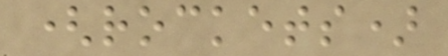(rockets)
